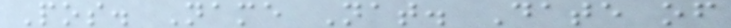Pos. Name Nat. Date of
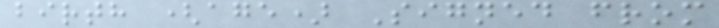birth (age) Signed from
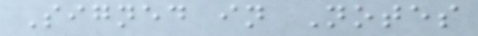Signed in Notes
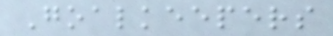Goalkeepers
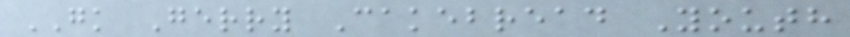GK Gerry Cakebread Youth
